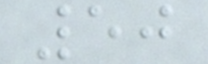50
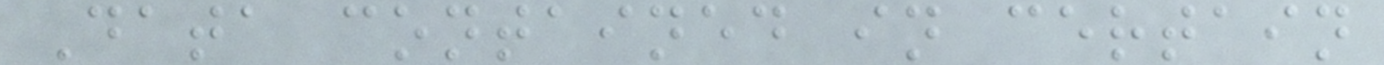Data contained in certain
